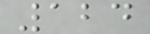124
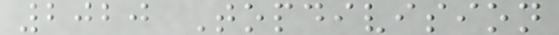2020 Topdivision
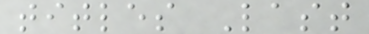titles Last
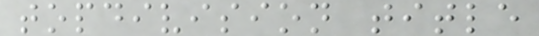topdivision title
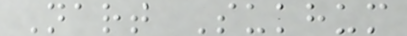Nart Sukhum
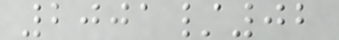2001/02
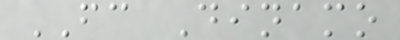FC Dinamo
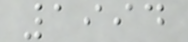1994
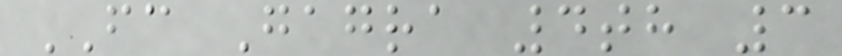FC Gagra 4th 3
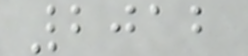2012
